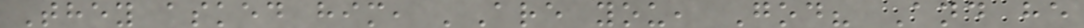They asked him, 'Are you, God? And he
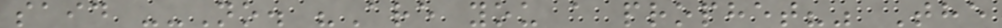said --No. "Are you a prophet?" The
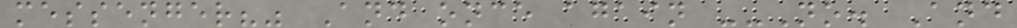messenger?" And once again --No. And
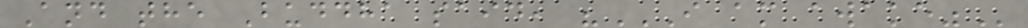And the Buddha said, "I AM AWAKE"
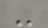-
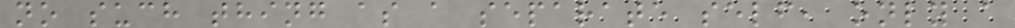no such thing as a separate self, only a
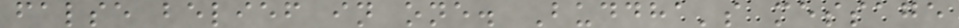false belief in one. Buddha's message
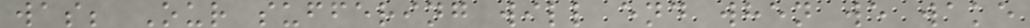was; Our suffering will end when we wake
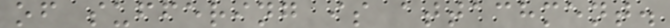of suffering is attachment.
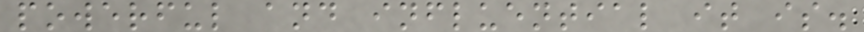powerful and influential it is.
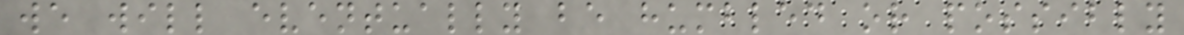we will eventually be humbled or possibly
